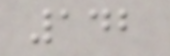142
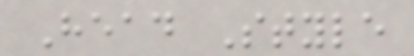Head Style
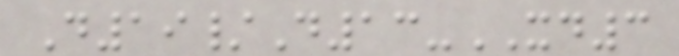D19/D13-XD3
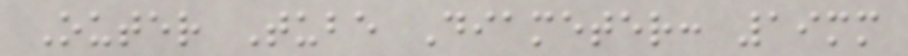Outer Tube Diameter: 19mm
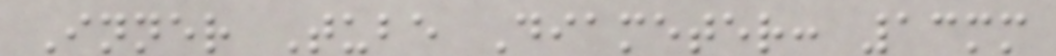Inner Tube Diameter: 13mm
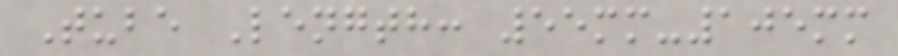Tube Length: 55mm-105mm
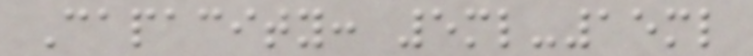Capacity: 5ml-15ml
